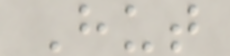Hut
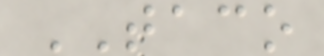TACO
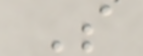S
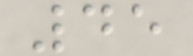45
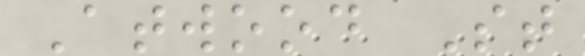Atwood St
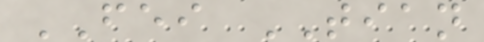FEI TIAN
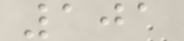101
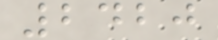2420
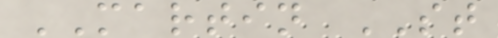MARTIN ST
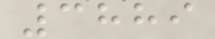3889
